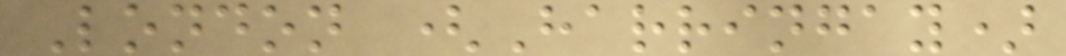London (Harringay)
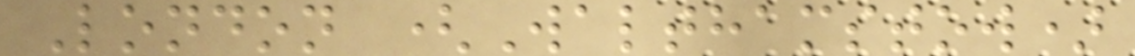London (Walthamstow)
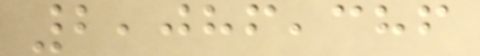2,086,386
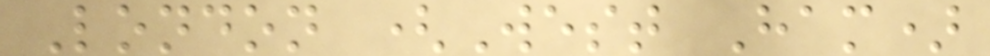London (West Ham)
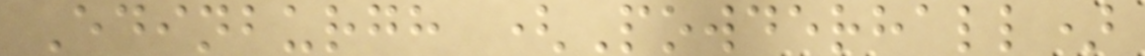Edinburgh (Powderhall)
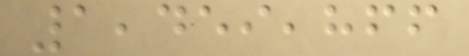1,459,866
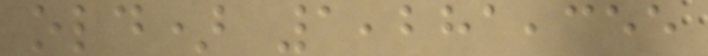old) 1,281,355
